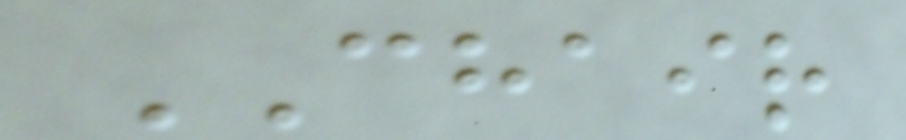CHAIR
